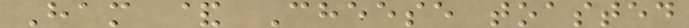Ham & Cheese toasted
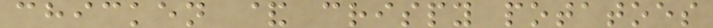chicken & crispy potatoes
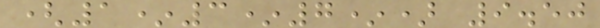(1*3*7*) 9.50
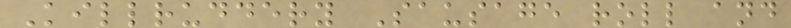Killruddery Sausage roll and
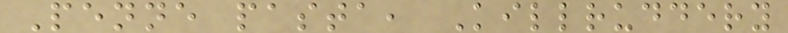Penne pasta, Killruddery
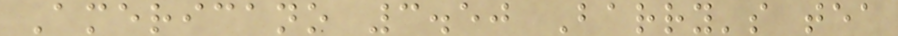Americano 3.50 Barry's tea
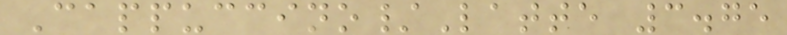Cappuccino/Latte 3.75
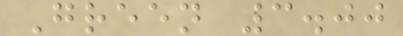Green 3.00
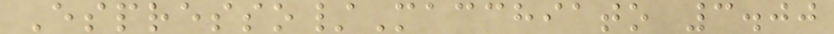Espresso/Macchiato 3.00
